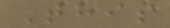This
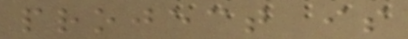project is
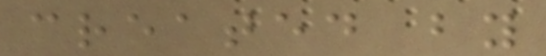created by
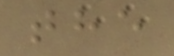the
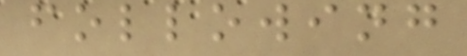following
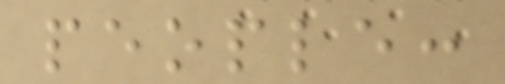people:
